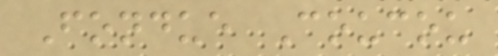Fondue Coucou
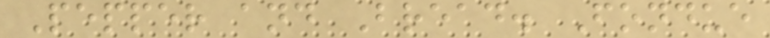Pepper and Bread. Fondue
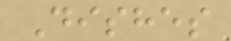Dishes
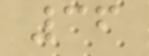36
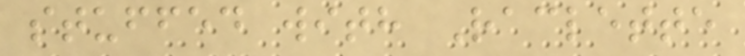stuffed with Raclette
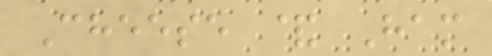Cheese & Ham
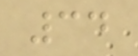34
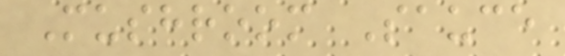Mushroom Sauce
